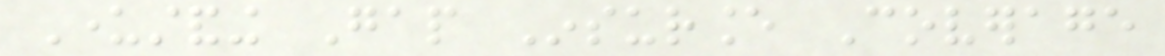Understanding Gap Insurance Coverage
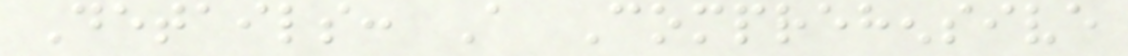Details: A Comprehensive
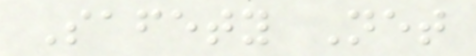Safety Net
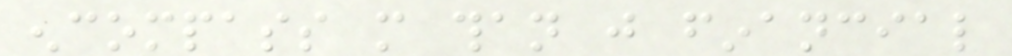encompass more than just financial
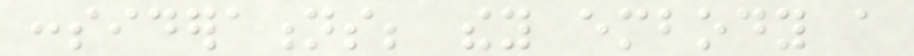considerations; they embody a
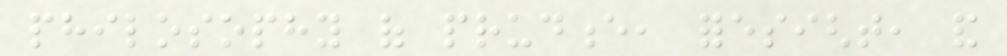philosophy of prudence, foresight, and
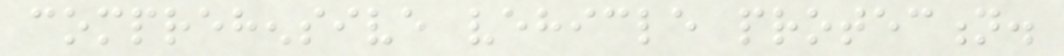comprehensive vehicle protection.
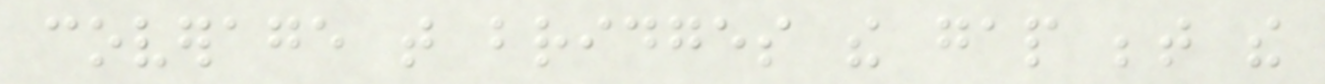coverage that bridges the gap between the
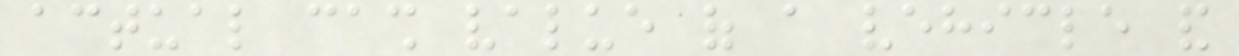actual cash value of a vehicle and
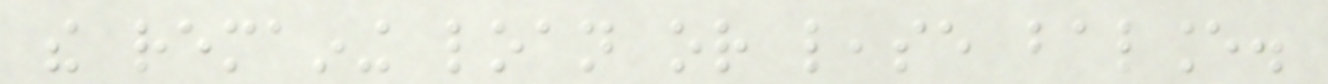the remaining loan or lease balance.
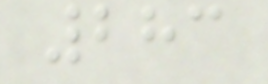283
